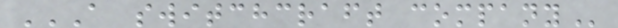A SWITCHCRAFT COMPANY
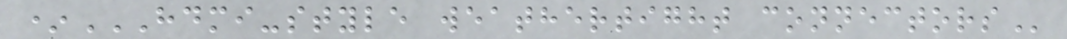*HDMI-STYLE WEATHERTIGHT CONNECTORS
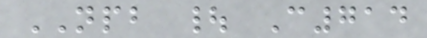NPB | C714
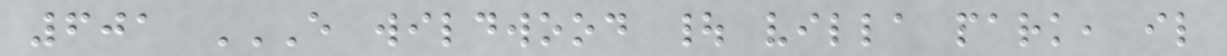601 E WILDWOOD | VILLA PARK, IL
